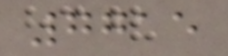7715
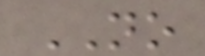NO
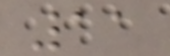11
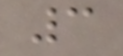3
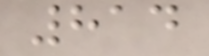814
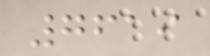7619
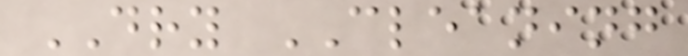DRY CLEANING
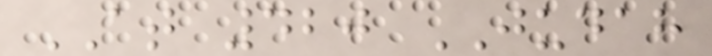AT 420 JUDAH
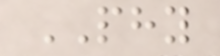PHY
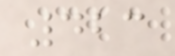423
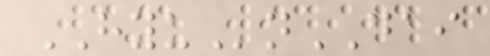HYUnDAI
